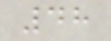48
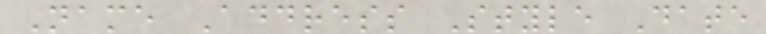Name Address Style Date
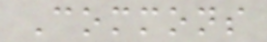Commons
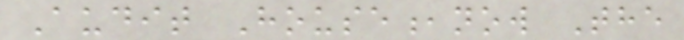Audit House,now The
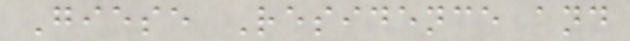Giese Residence and
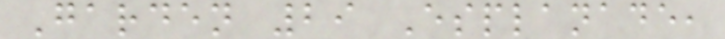Garden 29 Esplanade,
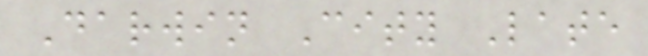Darwin City Late
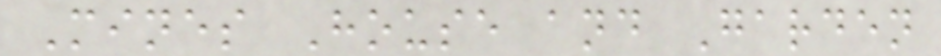Mines House and Garden
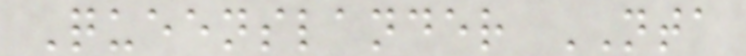Queenslander NTA
